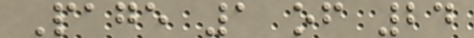Page 1 of 24
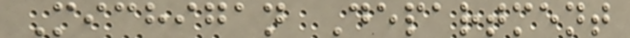Michigan Department
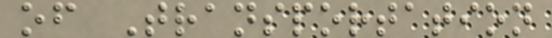of Transportation
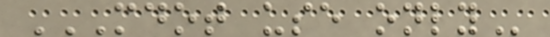MDOT USE ONLY
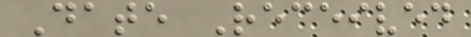Date Received
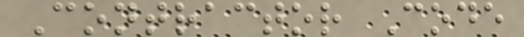Contractor Code
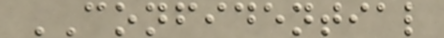CONFIDENTIAL
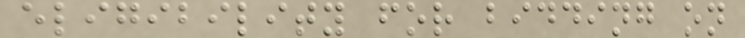eligibility for bidding on
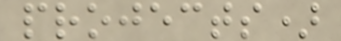projects)
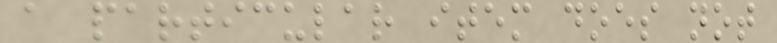a particular item does not
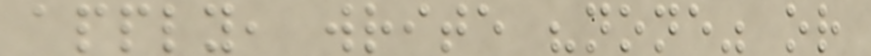apply, write "none" or
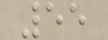55
